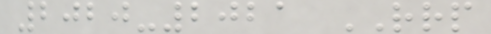2020-2021 RRP
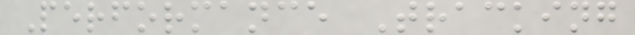Performance Tracking
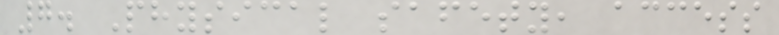7. Physical safety, access
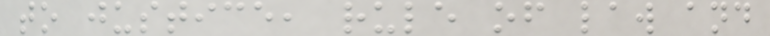to justice, rule of law and
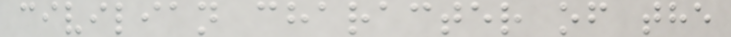civilian character of the
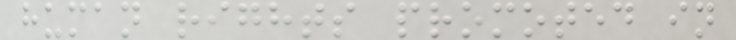human rights promoted in
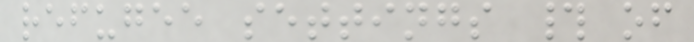refugee settings # of
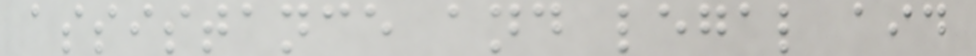assistance and legal aid
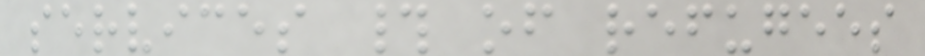services # of refugees
